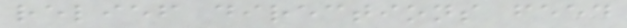relief directions feed
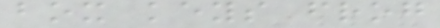box keys frog
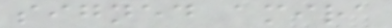signed amira
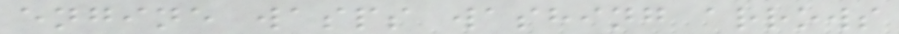engine wasps washing arrows
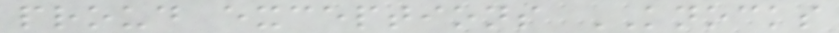proud exceptions KNOCKS
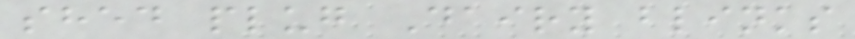shed plug Dairy blinks
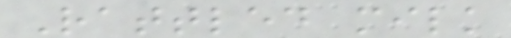Rattled milk
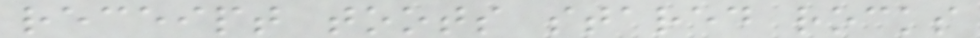receipt toots stared rocks
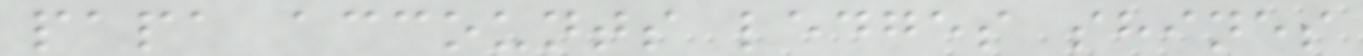papa accounts ledges shines
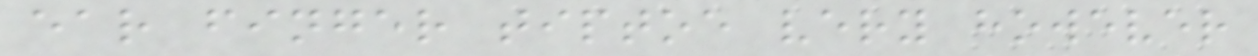ear finger tiptoe very however
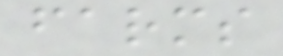farms
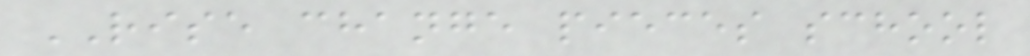RISE change pieces school
